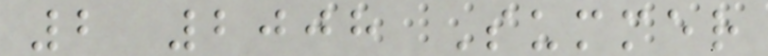2 2008 Summer
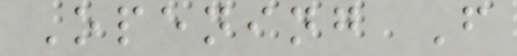Opening F
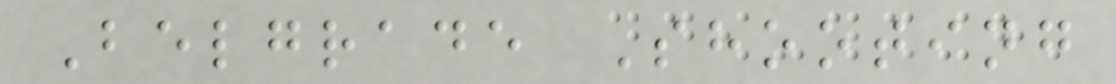Belgrade Shooting
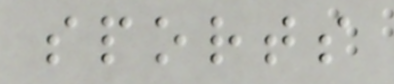sports
